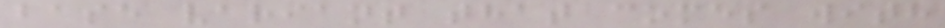base variant that comes with
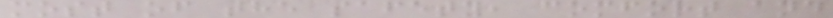most of the safety, comfort and
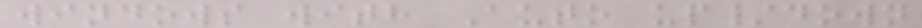windows with Auto up/down
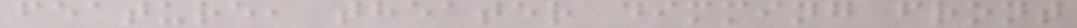feature, theater dimming front
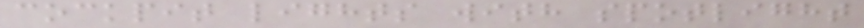cockpit lights with spotlight
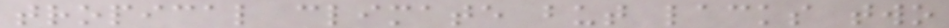tropical climate but lacks two
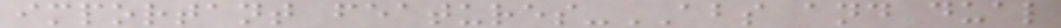important features-ABS and dual
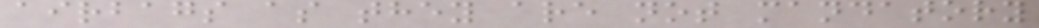airbags as they are not mandatory
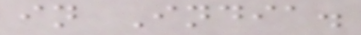in India.
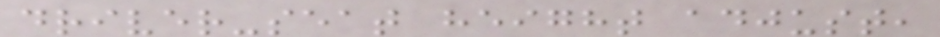driver-seat height adjust,
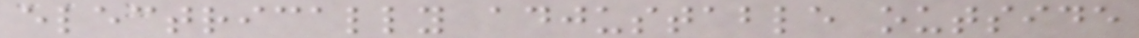electrically adjustable outside
